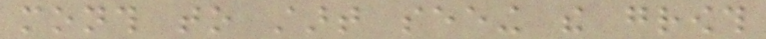month to start seeing the growth
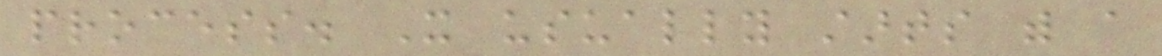process. It usually starts with a
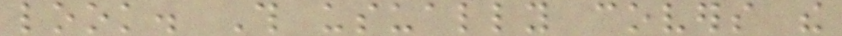look. This usually covers the
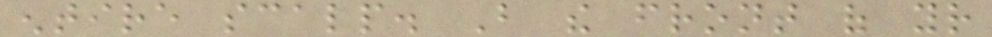entire scalp. But the front of your
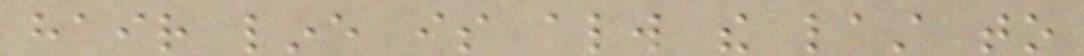hair line is always the last to
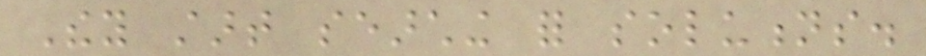They start searching for solutions.
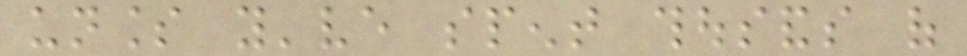unless you've spent thousands of
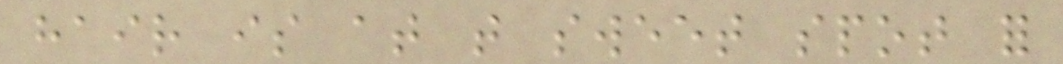hair is at that sweet spot for
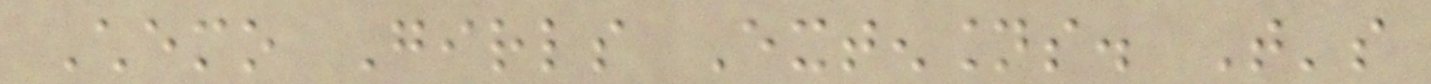Chemo Girls Extensions. That's
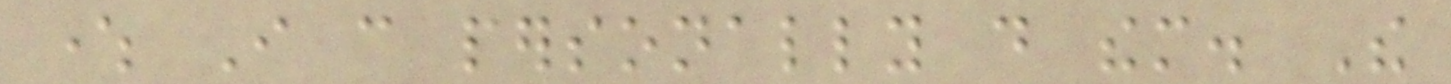where I can personally do them. The
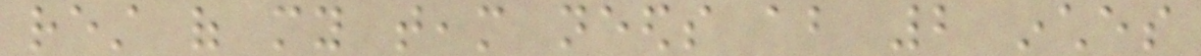rest of my team needs about 2 inches
